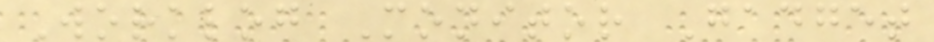Worklog Monitor Gadget
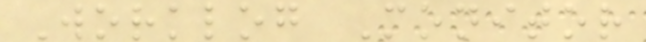Worklog Monitor
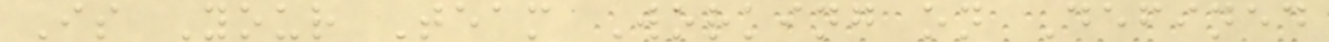Is Your Team Working on Defined
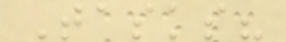Tasks?
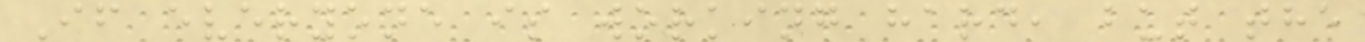If everyone is working hard, but the
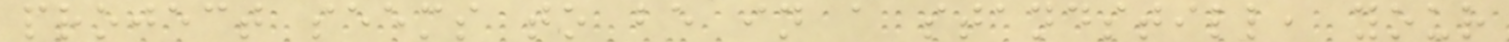project seems to be in a standstill, your
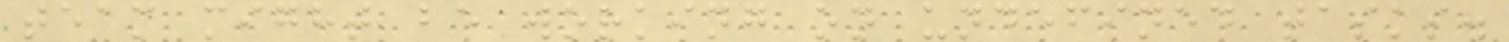team might be working on undefined tasks.
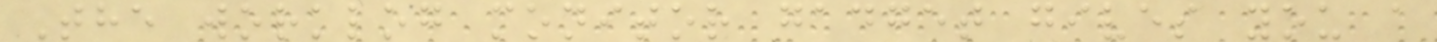The worklog monitor gadget gives you a
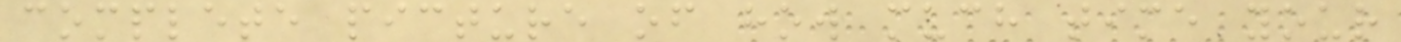complete picture of how much time your
